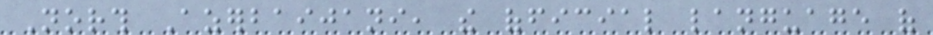North Azerbaijani, the official language of
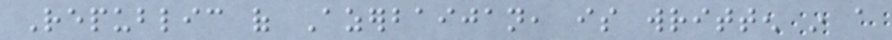Republic of Azerbaijan, is written in a
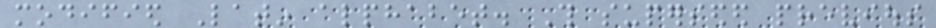modified Latin alphabet. This superseded previous
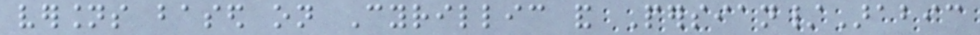versions based on Cyrillic and Persian/Arabic
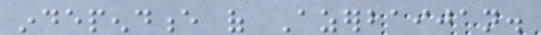independence of Azerbaijan.
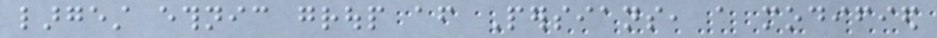largest ethnic group after Persians, a modified
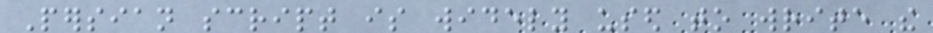Persian script is widely used to write the
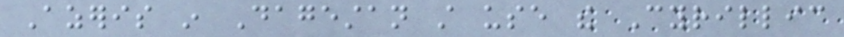Azeris in Dagestan still use the Cyrillic
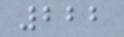222
